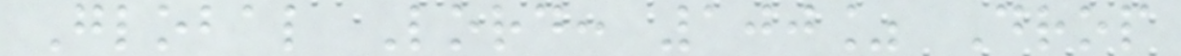Global Lord: 100% Drop
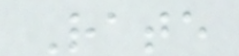Rate
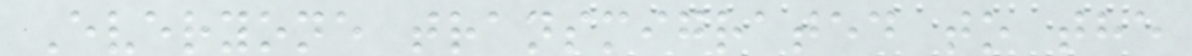Everyone transmigrated to the
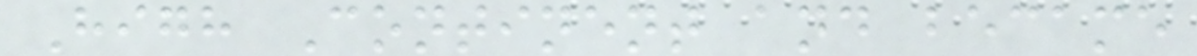High Continent and became
